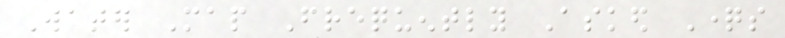Water Map Frequently Asked Questions
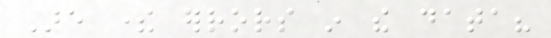Are there errors in the data?
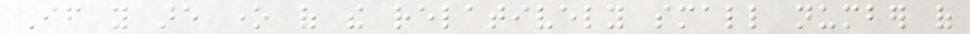If you are one of the relatively small number of
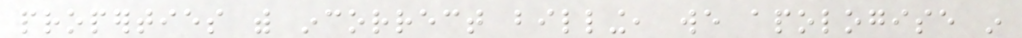properties with incorrect billing, we apologise in
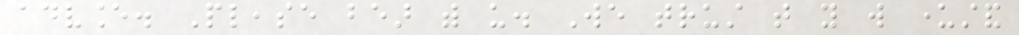advance. Please bear with us. We trust that you will understand
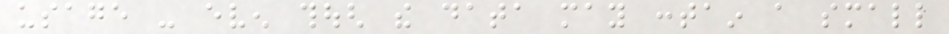usage - even though the data may contain a small
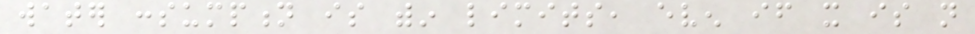water consumption is within limits, even if it is not
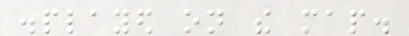displayed on the map.
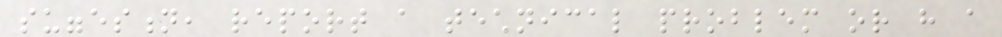suggestion, report a technical problem or have a
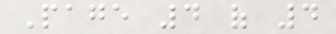Page 4 of 4
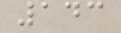143
